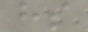hs
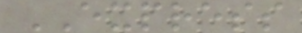EXPRESS
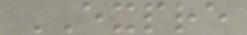EXPRE
